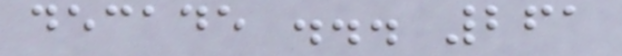decade ... 261
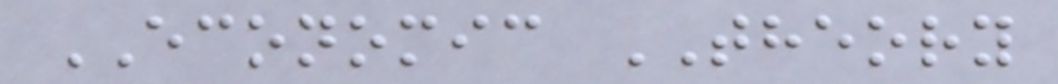ECONOMIC THEORY
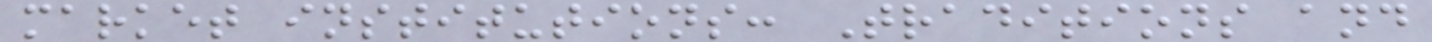market institutions: Traditions and
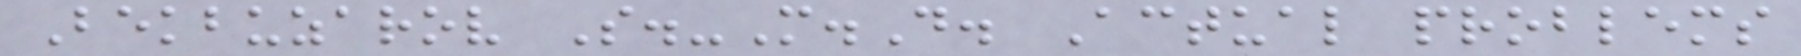Bekbuzarov S.-M.D. Actual problems
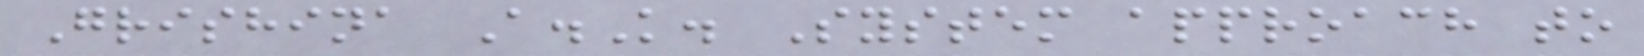Grishina A.K. System approach to
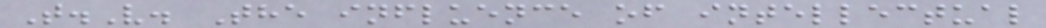T.V. The influence of intellectual
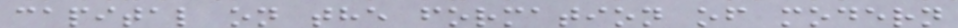capital on the formation of modern
